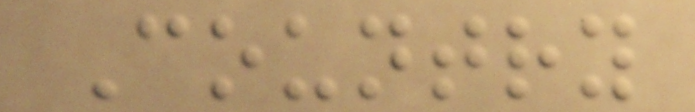Country
